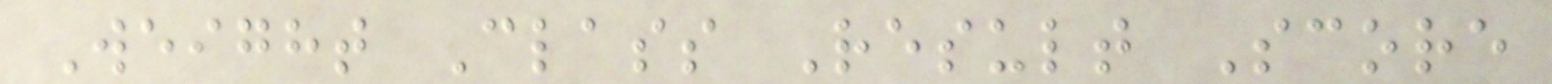Weight Class Result Score
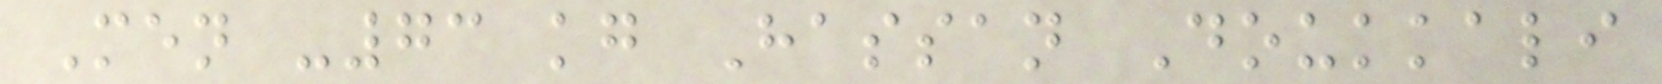Men -73 kg Hassan Doukkali
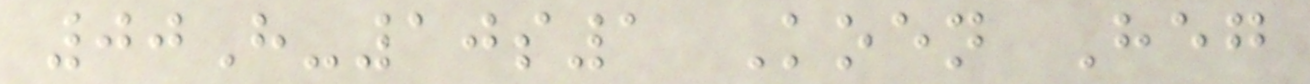00H-10s1 Koen Heg
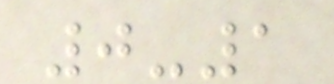0-1
